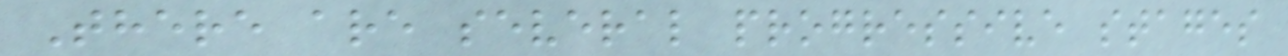There are several progressive stages
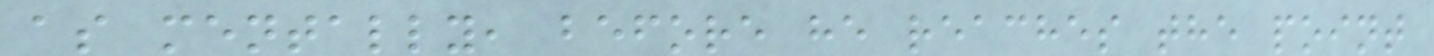as mentally, before he reaches the point
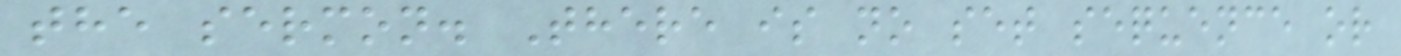the sermon. There is no set sequence or
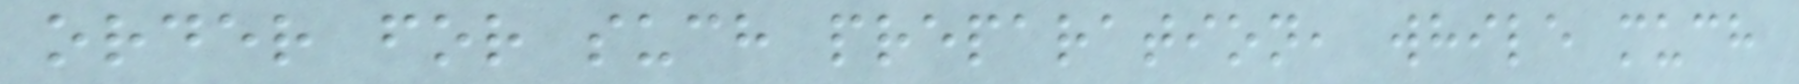order for such preparation, while much
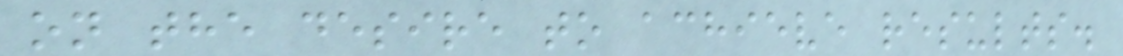on the desire to achieve results.
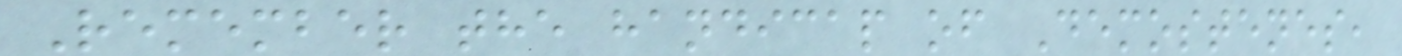Remember the handicap of Demostenes,
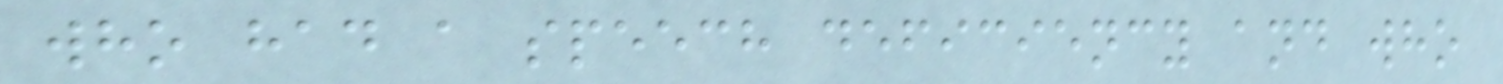who had a speech deficiency and who
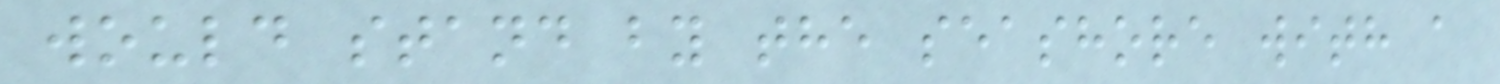would stand by the seashore with a
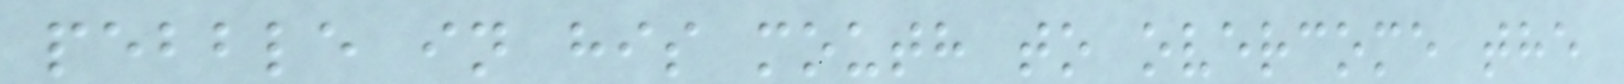pebble in his mouth to overcome the
